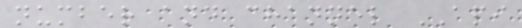number and channel API
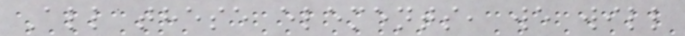All these elements, we will
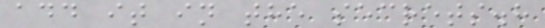add it in the secrets.h
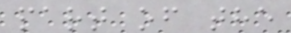part of the
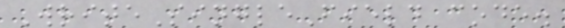WriteSingleField code.
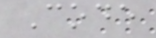Code
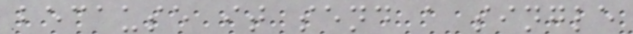because it send a single
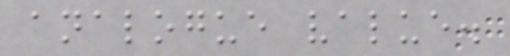analogue value.
